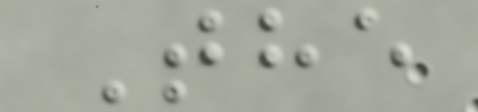The
